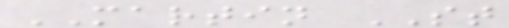MARTIN ST
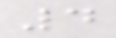4
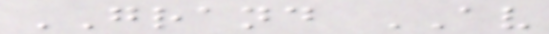GRAND AV
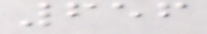656
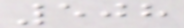508
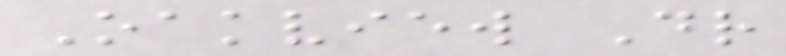Oakview Dr
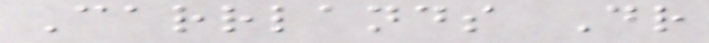Carrlands Dr
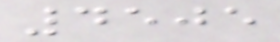4505
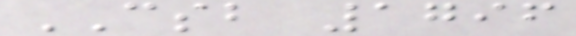CSB 1796
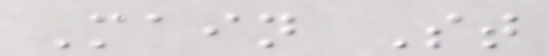Main St
